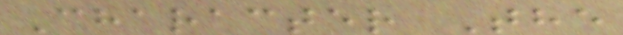Character The
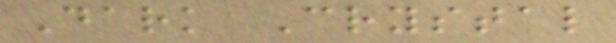Dark Crystal
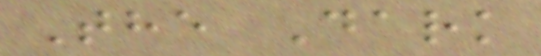The Dark
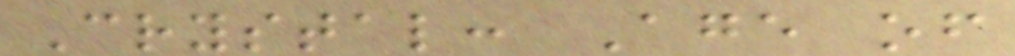Crystal: Age of
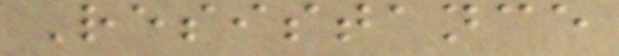Resistance
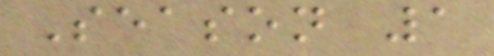Season 1
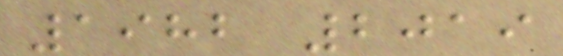1982 2019
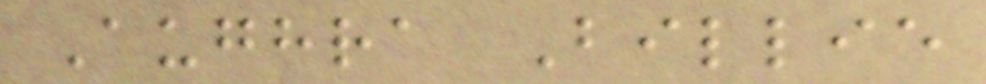Aughra Billie
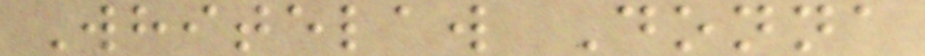Whitelaw Donna
